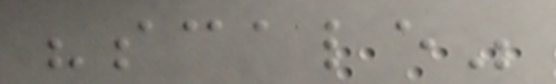"scale"
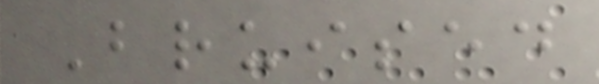Bruised
